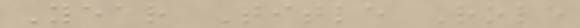Year Title Role
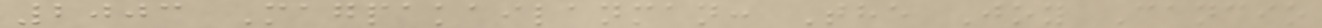2003 Magpakailanman: The Joy Cancio
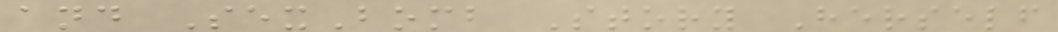and SexBomb Story Herself
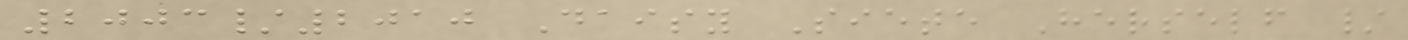2003/2010 Daisy Siete Herself /
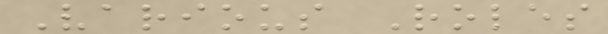Various Roles
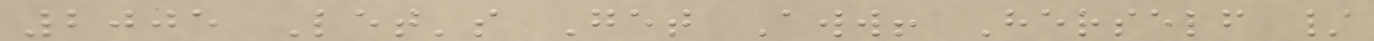2005 Let's Get Aww! Herself /
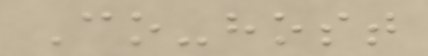Co-host
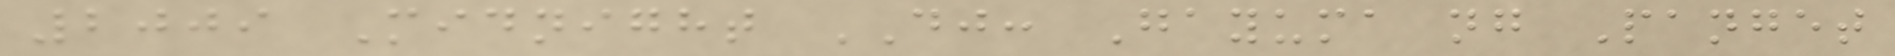2009 Midnight DJ: Gayuma ng Panget
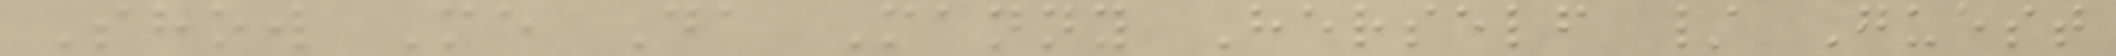Show Me Da Manny Herself / Guest
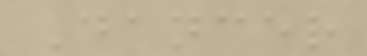Dancer
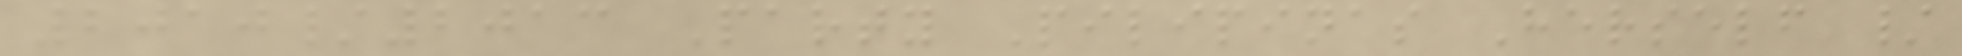2010/2013 Party Pilipinas Herself /
